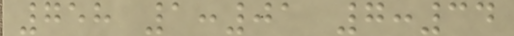758 1:01 7:34
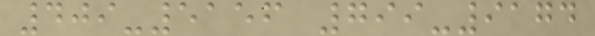409-5156 799-9174
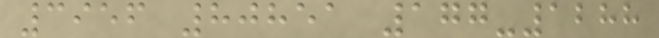3956 80851 177-1288
